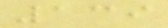139
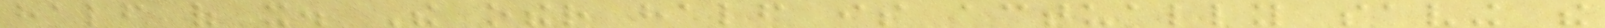half of it. The other half is actually saving the
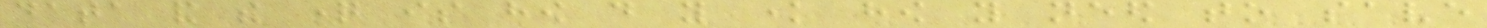data and the question is how do you know how you need to save
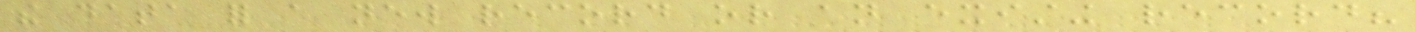the data for a new record or an existing record?
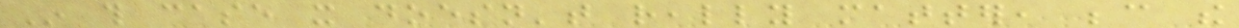In this case it doesn't really matter, because the
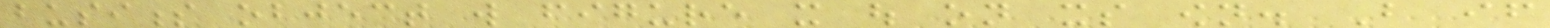business object will figure it out on its own. But if
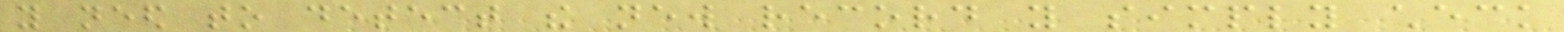you need to detect the new record you simply check
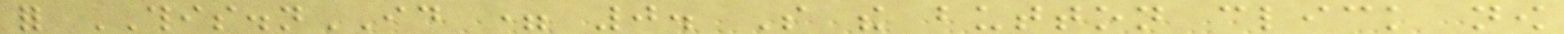for THIS.nID = 0. So the button click now
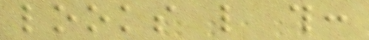looks like this:
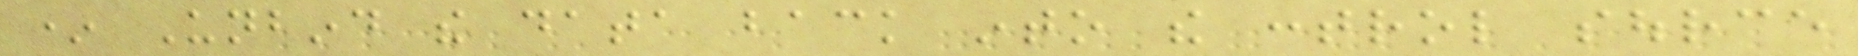* Unbind the data back into the control source
